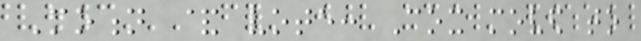Motion & vote: Cox moved to
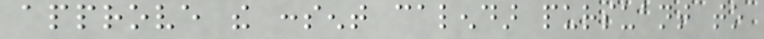approve the consent calendar pursuant to
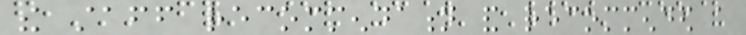the staff recommendation and recommended a
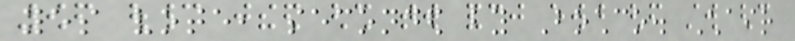yes vote, seconded by Bochco. Chair
